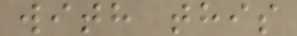with this
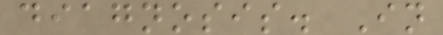diagnosis. In
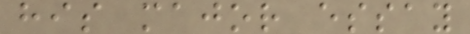his major essay
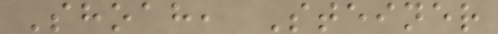Shoah, Steiner
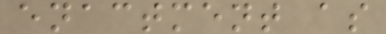enactment as
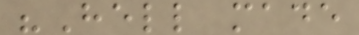"Hell made
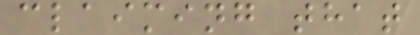claiming that
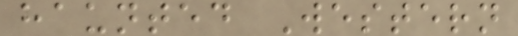haunted Western
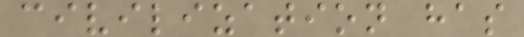civilization has
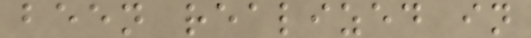been realized in
